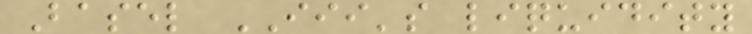Basel III's liquidity
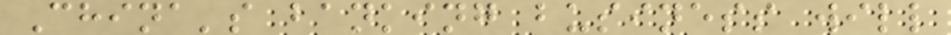China's banking business will
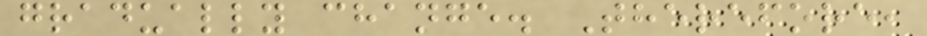gradually change. Therefore,
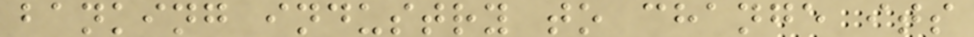banking industry to change its
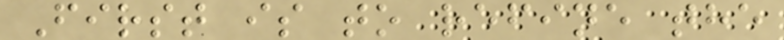First is to refine the
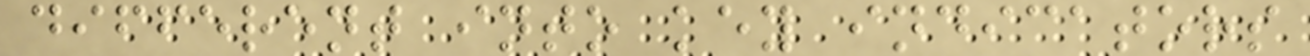different into key indicators
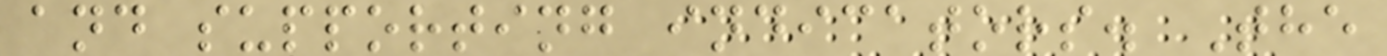and supporting indicators. The
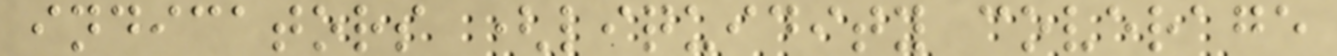indicators (liquidity coverage
